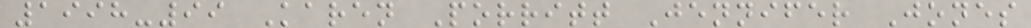1998-99 Karen Porritt Jennifer Jones
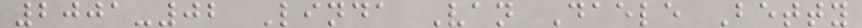2001-02 Linda Van Daele Betty
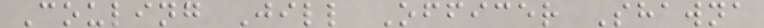Couling Jill Officer Shawna
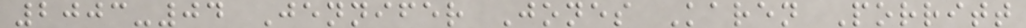2003-04 Jennifer Jones Karen Porritt
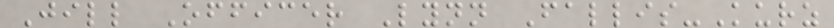Jill Officer Lynn Fallis-Kurz
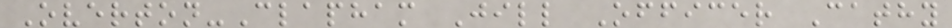Overton-Clapham Jill Officer Cathy
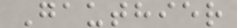Gauthier
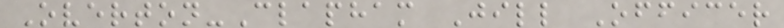Overton-Clapham Jill Officer
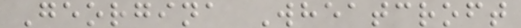Georgina Wheatcroft
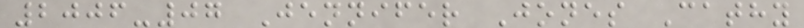2006-07 Jennifer Jones Cathy
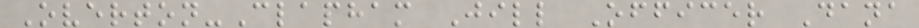Overton-Clapham Jill Officer Dana
